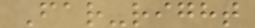Far-right
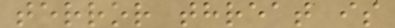terror threat is
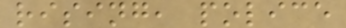rising, police
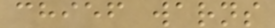chief warns
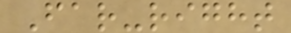Far-right
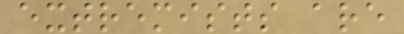extremists are
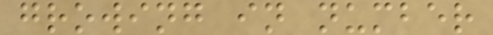growing in number
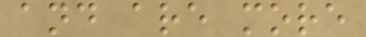and are more
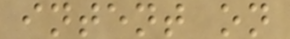intent on
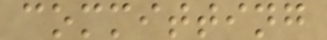committing
